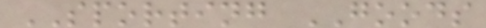SPORTING GOODS
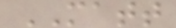MATT
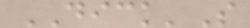DICK'S
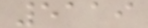5119
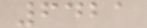6421
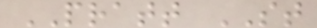PRATT ST
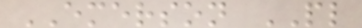EMERSON PL
